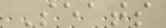Seats
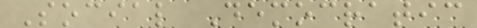Social Democratic
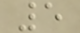5
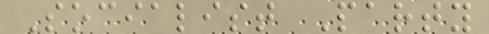Socialist Party
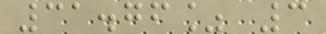31.76% 3
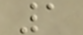1
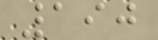190
